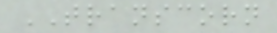TRANSCORN
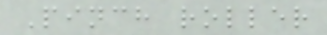Pinch roller
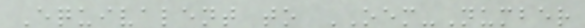Equivalent to OEM-Number
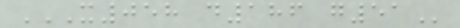X058 D186 G51
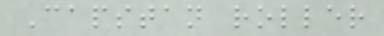Capstan roller
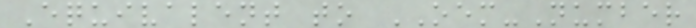Equivalent to OEM-Number
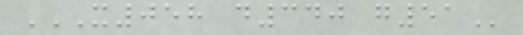X058 D340 G51
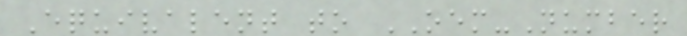Equivalent to OEM-Number
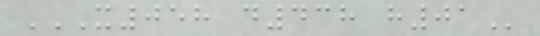X058 D438 H01
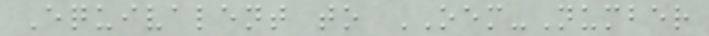Equivalent to OEM-Number
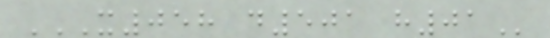X058 D501 H01
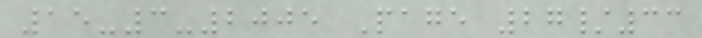15-3-2005 Page 27/33
